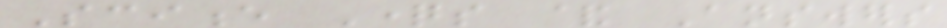Science Questions & Answers
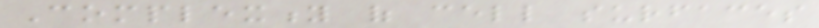Complexity of cell surfaces
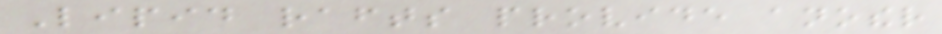Lipid rafts provide another
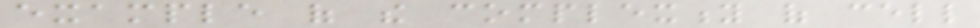example of the complexity of cell
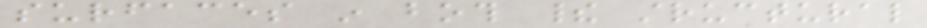surfaces in both their structural
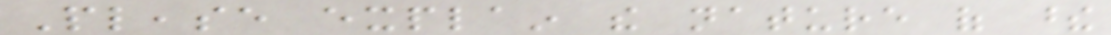Please explain the nature of these
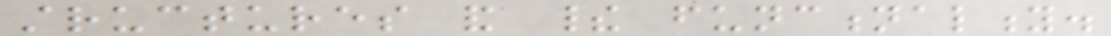structures and their functionality.
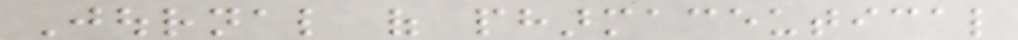Journal of pharmaceutical
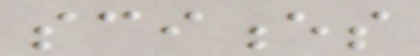sciences
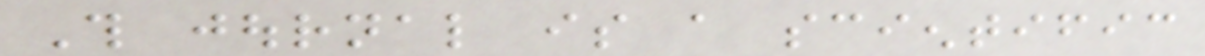This journal is a scientific
